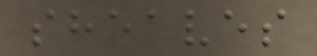sheaves
